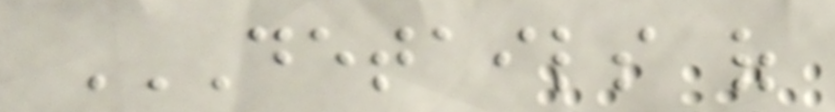DETAILS OF
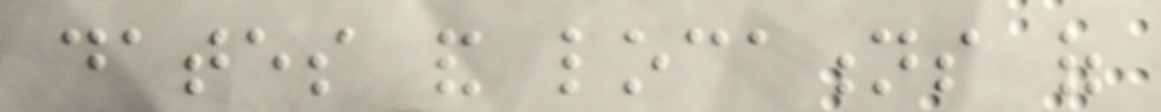dates and locations of
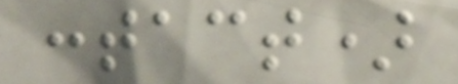contact)
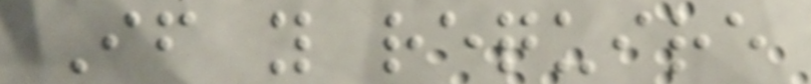If you require
